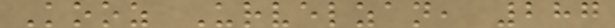Kooz Urvelzan, 287
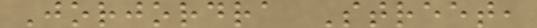Jorjordra Street,
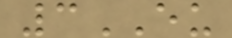3EU
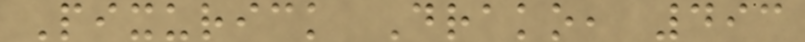Pixurick Drako, 493
